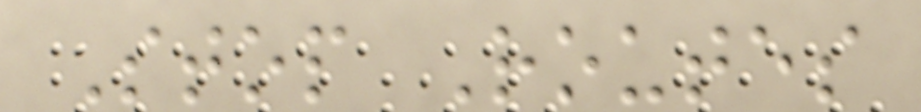Stop Routes
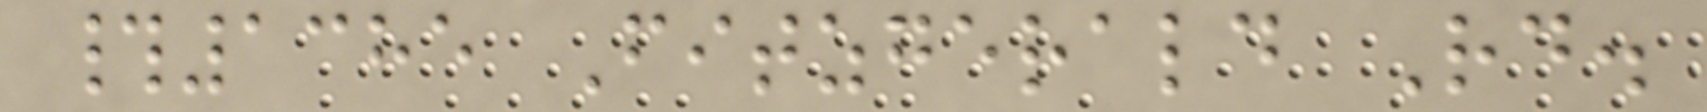#1385 Fitzgerald Rd.
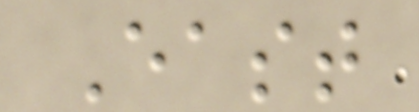East
